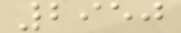2950
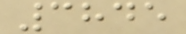3845
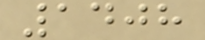1408
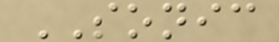SONIC
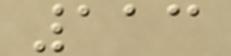113
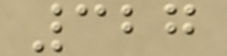327
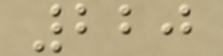220
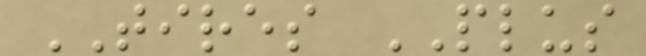TIRES PLUS
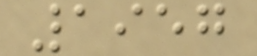1957
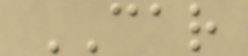CAR
